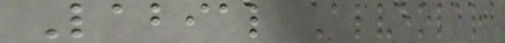Labial Alveolar
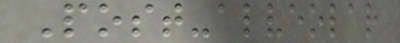Post-alveolar
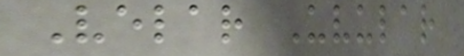Velar Uvular
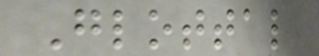Glottal
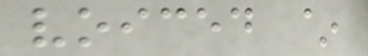voiced ~
